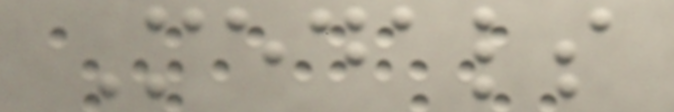Medals
